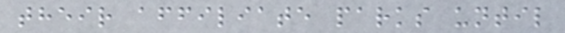their affiliate parks until
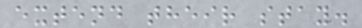extend their stay.
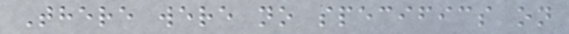There were no specifics on
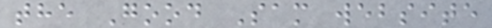the Good Sam website
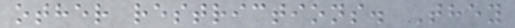other restrictions. They
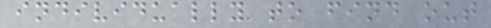individually to find out
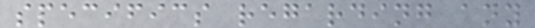specifics regarding any
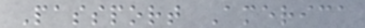Passport America
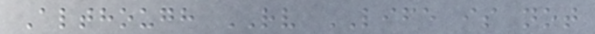Although RV LIFE is not
